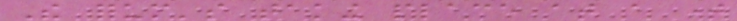The forum's taking place at a time
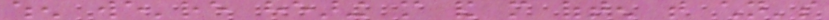when we're hearing more and more often that children's
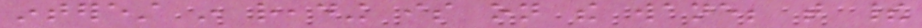interest in reading is on the wane; that their
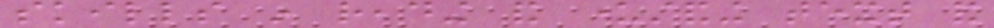skills in reading and understanding text and
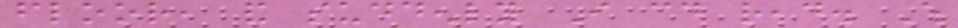floor, and suddenly I could read. Which
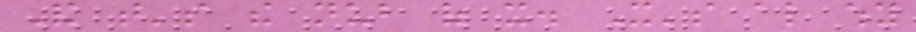And that's the nub of it. It's also why
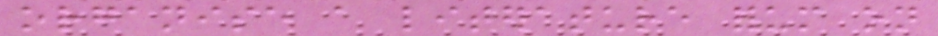organise a literature forum on
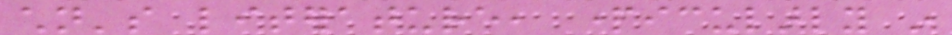children's literature, particularly in
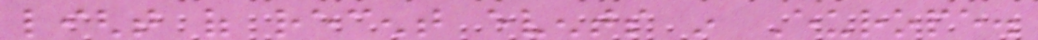light of recent events in Europe.
